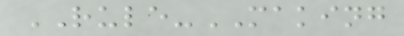RULE-MAKING
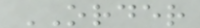ORDER
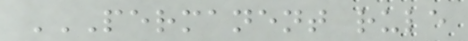PERMANENT RULE
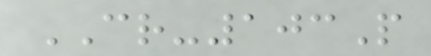CR-103P
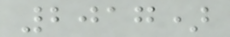2017)
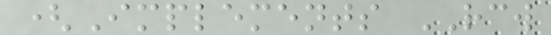(Implements RCW
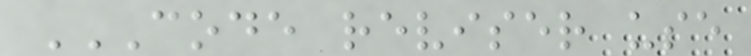CODE REVISER USE
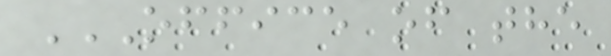OFFICE OF THE
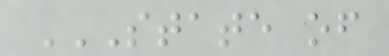STATE OF
